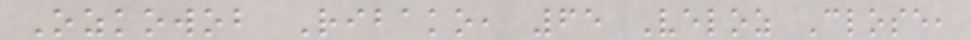Ozkowob Ribako, 65 Veloz Close,
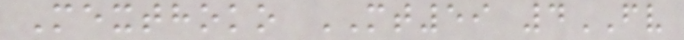Mexthoko MT59 4FV
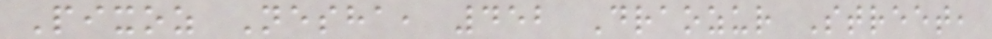Pixoz Nesha, 452 Draozur Street,
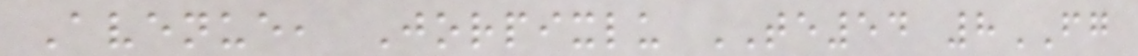Avenue, Jorpixlu TE54 8FG
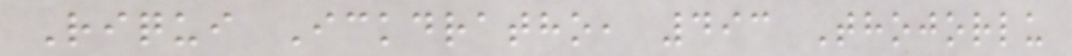Riqui Ickdratho, 493 Thojorlu
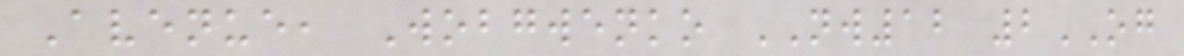Avenue, Wobgwenko NW12 2OG
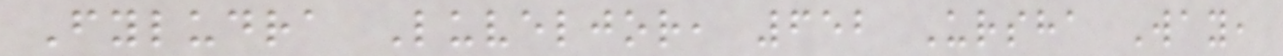Fyludra Luveljor, 652 Ursha Way,
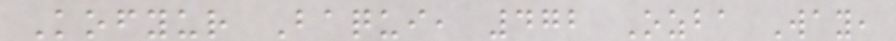Kofyur Baqui, 472 Ozba Way,
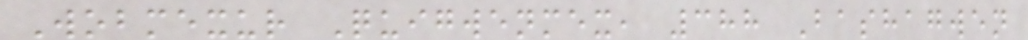Wobmexur Quigwenmex, 388 Bashagwen
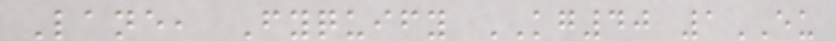Lane, Fyquify KG40 1EU
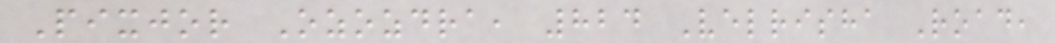Pixjor Ozozdra, 824 Velrisha Road,
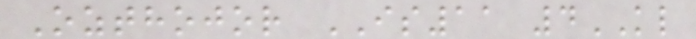Ozthojor IS11 4KL
